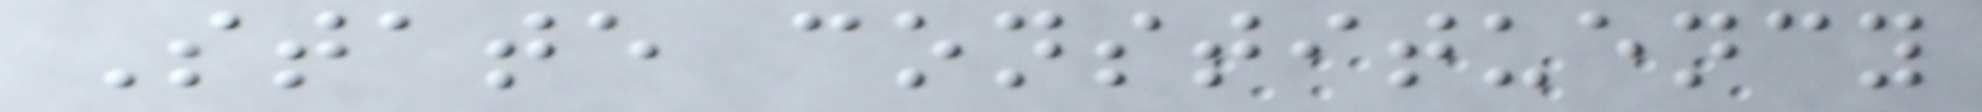State constituency
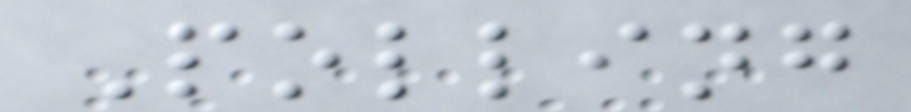Polling
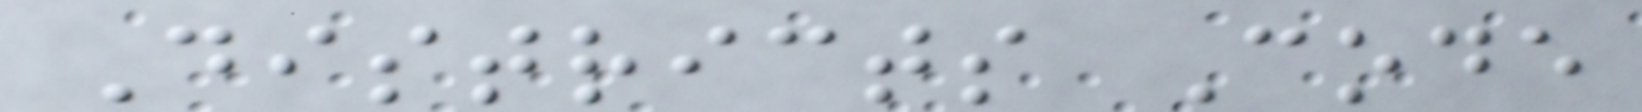Districts Code
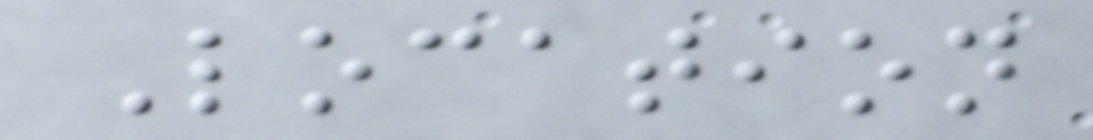Location
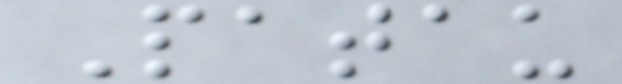Patau
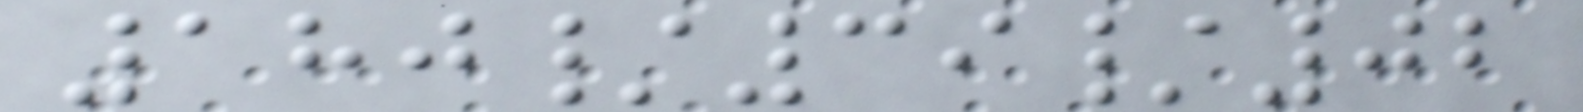180/39/02
